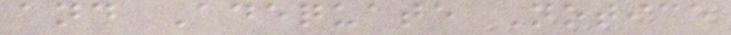and Adequate Notice
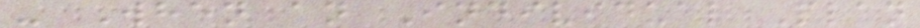- When an Individual Plan
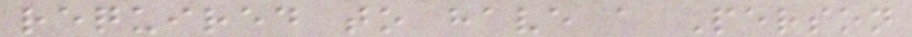required to have a Person
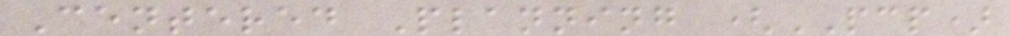Centered Planning (PCP)
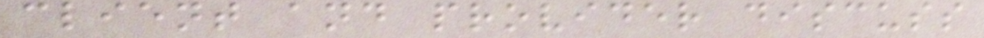client and provider discuss
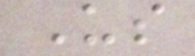Us
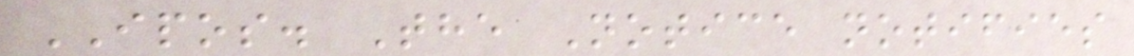IPOS. The Notice notifies
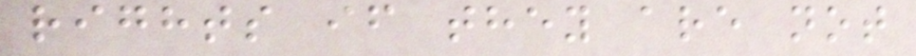rights if they are not
